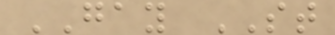GAY ST
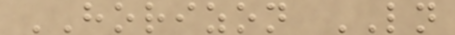HORIZON LN
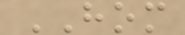HOM
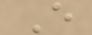E
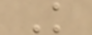K
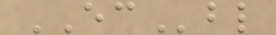ECbl
